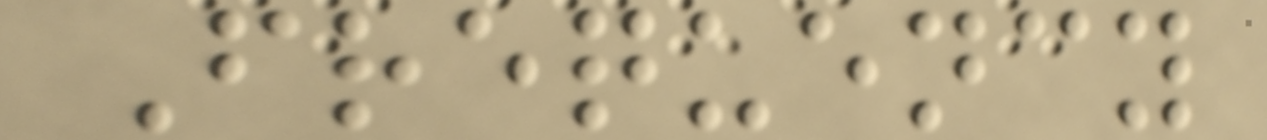Frequency
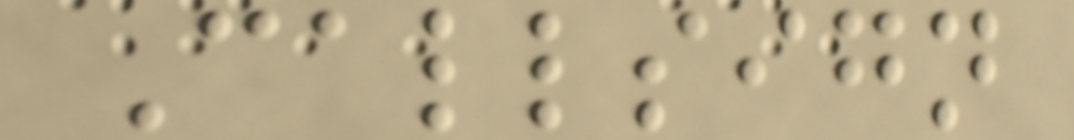Callsign
